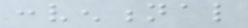conventional
